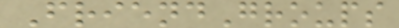FriendGroups
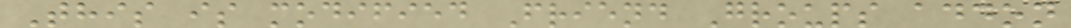This is modified Friend Groups addon
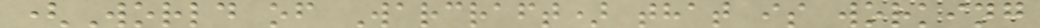(World of Warcraft) that is working
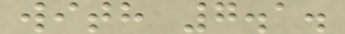with 7.1.
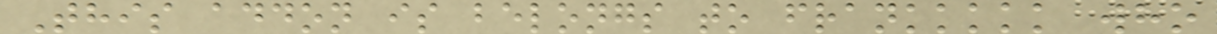This addon is belongs to frankkkkk who
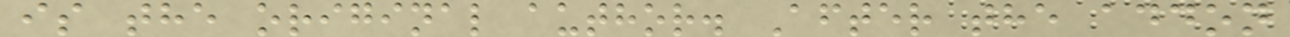is the original author. After the addon
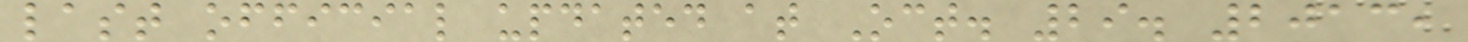last official updated at Oct. 29. 2013,
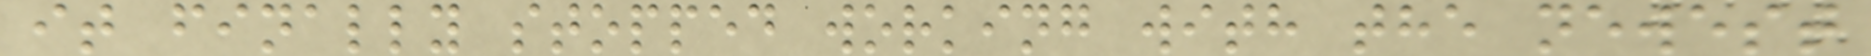it finally stopped working with the newest
